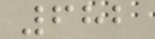682
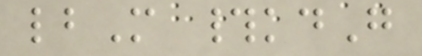lbM #kdG
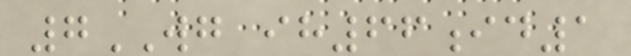7WG ih66id1
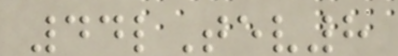44lTev8
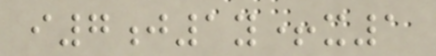i7j1y+x1
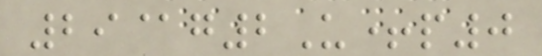29@g2U+p0
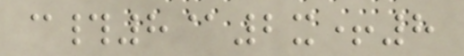c#8@2x+8
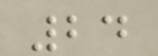24
